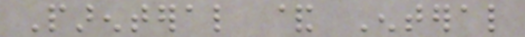Parenteral & Enteral
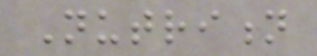Nutrition
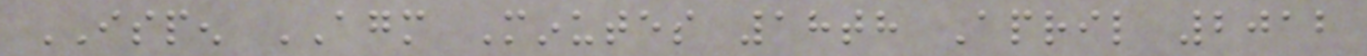ISPEN AGM Minutes 18th April 2012
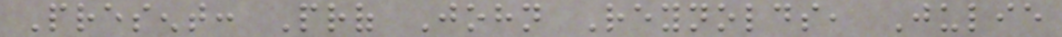Present: Prof John Reynolds, Julie
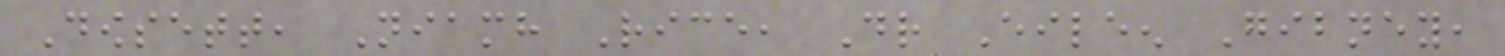Dowsett, Niamh Rice, Dr Eileen Gibney,
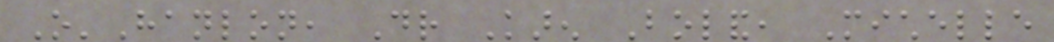O'Hanlon, Dr Karen Boland, Michelle
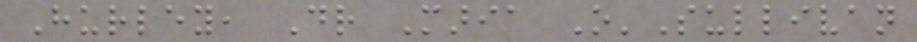Hurley, Dr Maria O'Sullivan
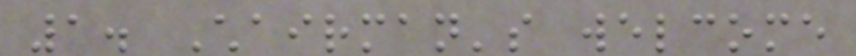1. Chairman's welcome
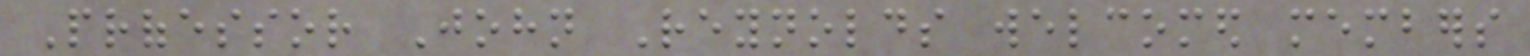Professor John Reynolds welcomed members
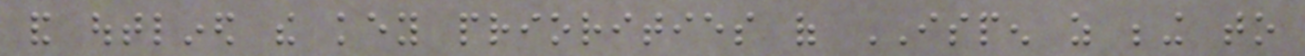and outlined the key priorities of ISPEN as being to
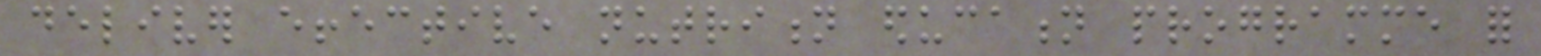deliver effective nutrition education programme for
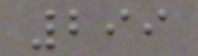299
